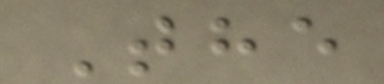The
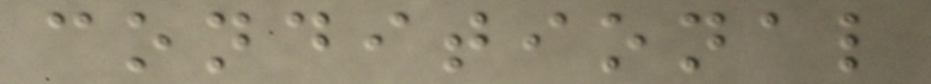conditional
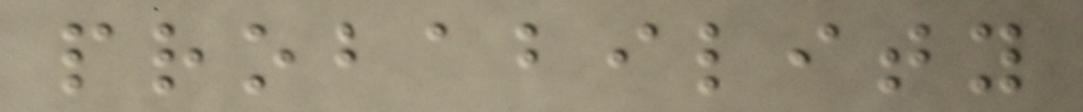probability
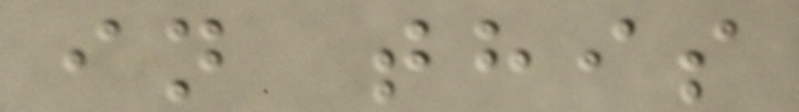in this
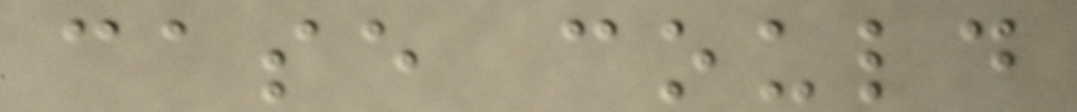case could
